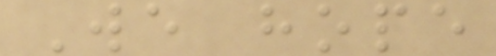We hope
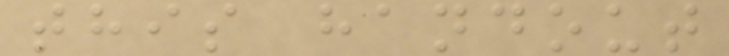this handout
